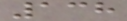138
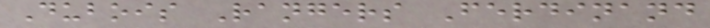Dubois Rangers Ferdinand
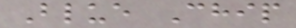Blue Chip
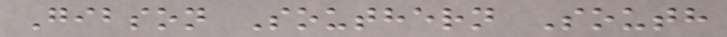Gibson Southern South
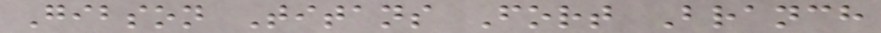Gibson Titans Fort Branch
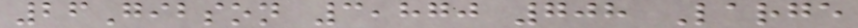26Gibson 3,870 708 Large
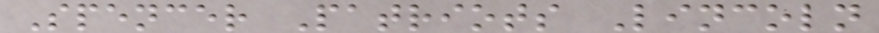Spencer Patriots Lincoln
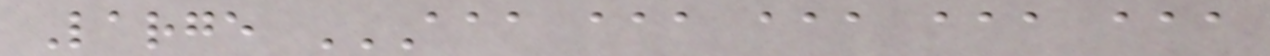Large AAA AAA AAA AAA AAA
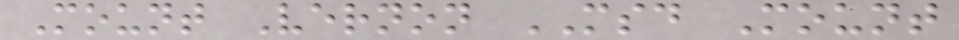Mount Vernon MSD Mount
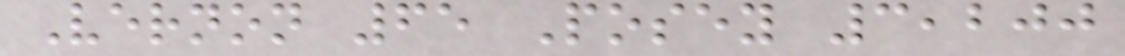Vernon 65 Posey 3,200
